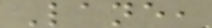Lane,
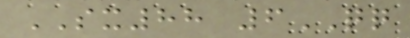SX88 6QQ
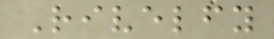Rivelfy
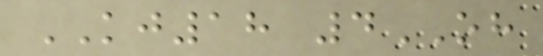KJ18 4OH
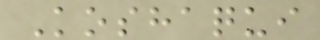Koshaqui
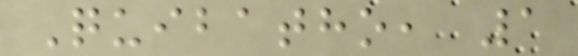Quibatho, 1
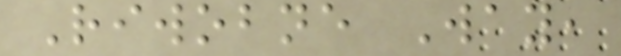Riwobne Way,
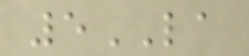5LA
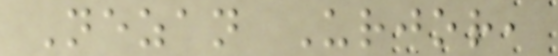Nezan Urjor,
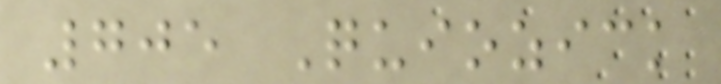705 Quiozick
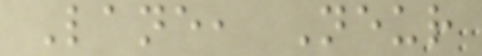Lane, Neur
